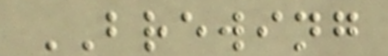BREWING
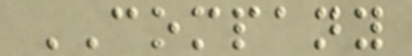COMPANY
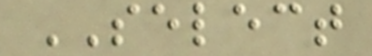SELECT
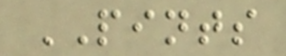PINTS
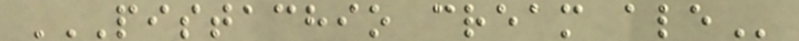PISTACHIO CREAM ALE
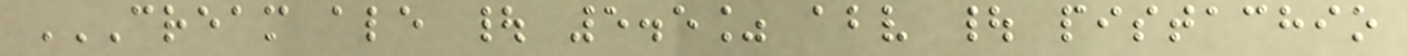CREAM ALE | 5.5% ABV | PISTACHIO
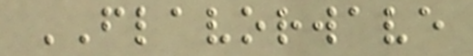FLAVORWAVE
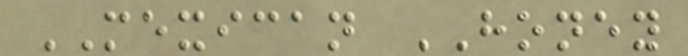MEXICAN HONEY
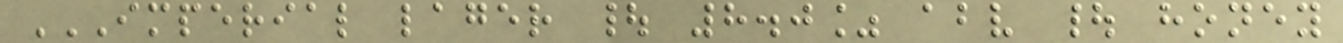IMPERIAL LAGER | 8.0% ABV | HONEY
